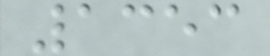1353
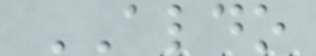ALDO
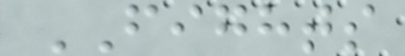FIGHTS
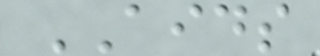AIDS
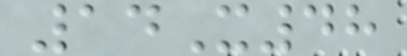14X48
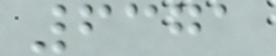6371
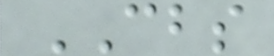CBS
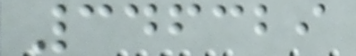346329
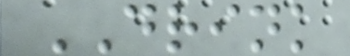DRINK
